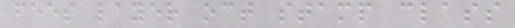fees layer oct stamp class
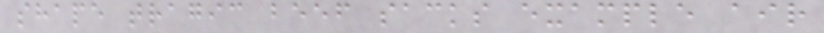shape tragic beef sacks example air
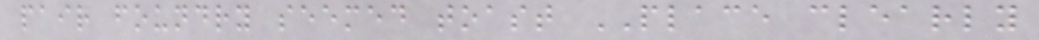pair foundry seemed toast PLACE clearly
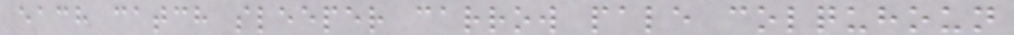each catch sleeper carrow pale colquhoun
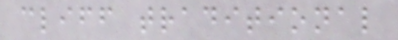cliff traditional
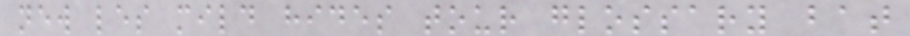new les mild hides tour glossary bat
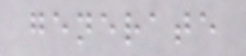generate
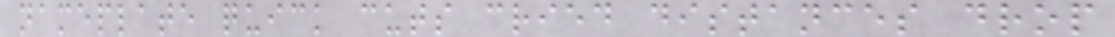nameplate quick cuts cried distances drop
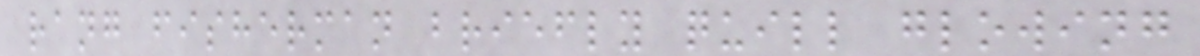rang fisherman briefly quill glowing
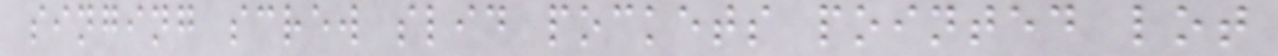singing screw slid pockets pointed lot
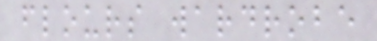flours wardrobe
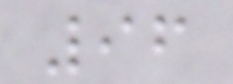96
